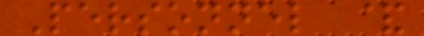Personnel &
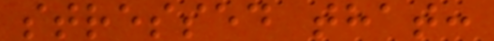stressed that:
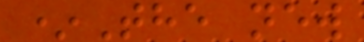*The new
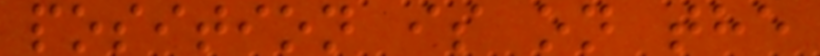position is on the
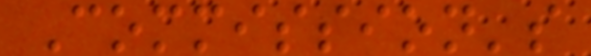Commission's
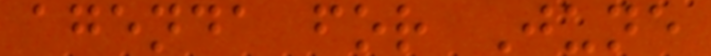agenda for June
